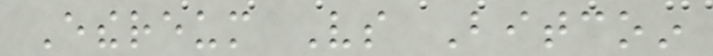Ethereum Vs Bitcoin
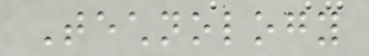Technology
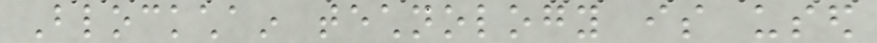Blockchain technology is used
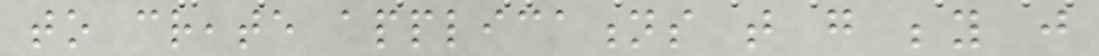to create applications that go beyond just
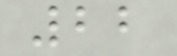22
